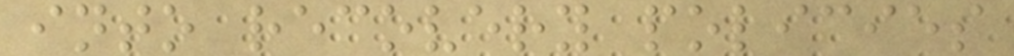into recovery policies
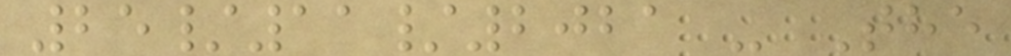25/11/2021 - The
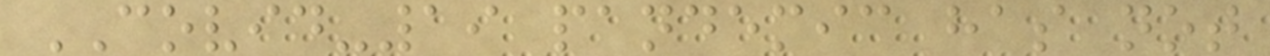COVID-19 pandemic has not
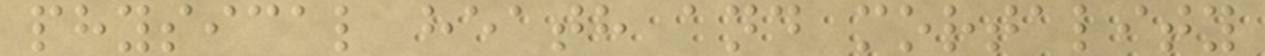physical heath and mortality
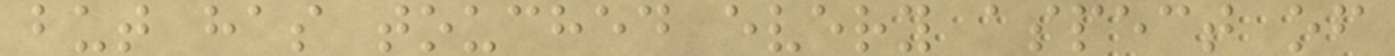but has touched every aspect of
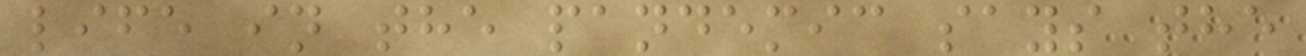life in the pandemic says the
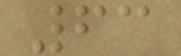63
